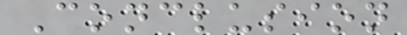Conclusion
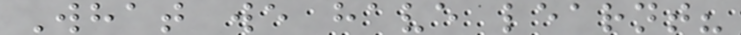What we have learnt?
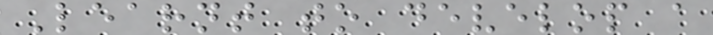Learnt to develop a
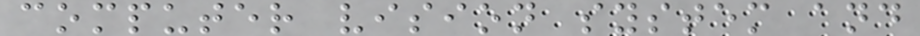computer vision system and
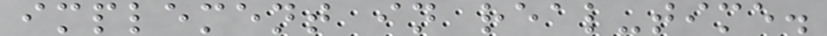implement in real-time.
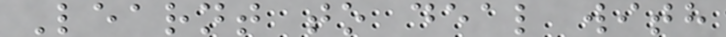Learnt to deal with
